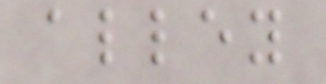alley
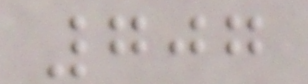707
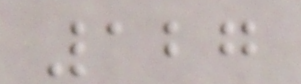127
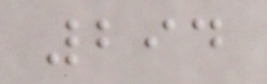294
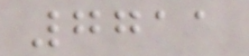7711
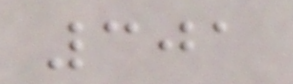301
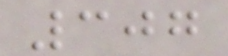307
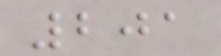201
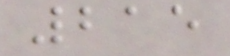215
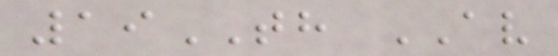19TH AV
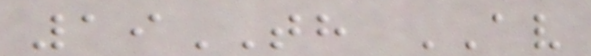19TH AV
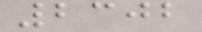2302
